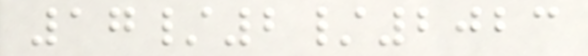17/2/2023
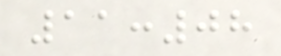11:08
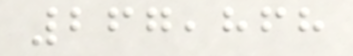267,868
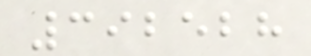392528
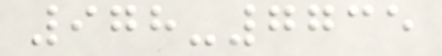978-7735
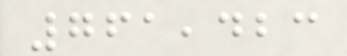761,423
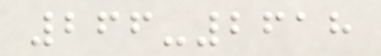266-2618
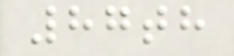87th
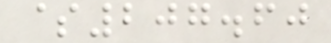$207.60
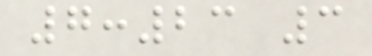7:23 3
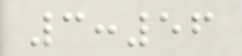3:56
